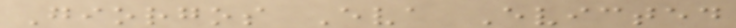Giorgos Eva Evicted
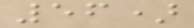56)
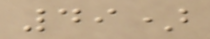49)
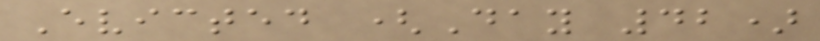Evicted (Day 42)
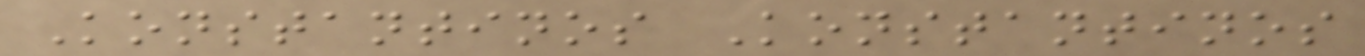Konstantinos Konstantinos
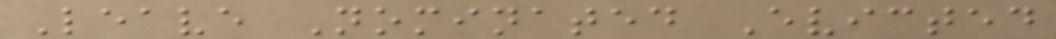Leave Nominated Evicted
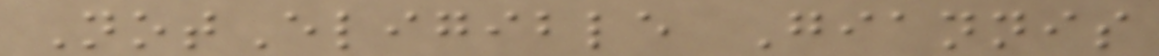NotEligible Giannis
